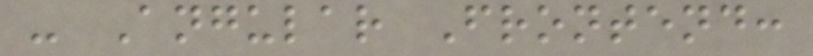- Angular Frontend:
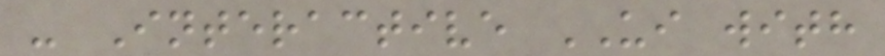- Interactive UI with
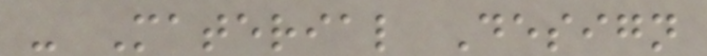- Material Design
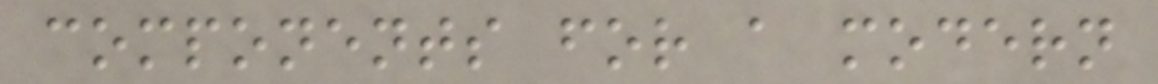components for a modern
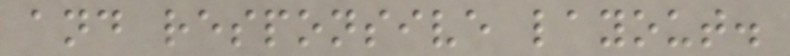and responsive layout.
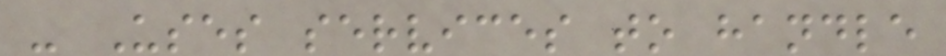- Uses services to handle
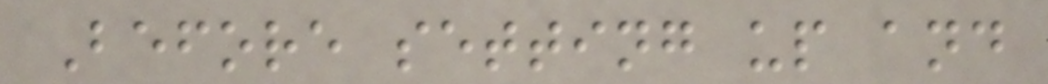Before setting up and
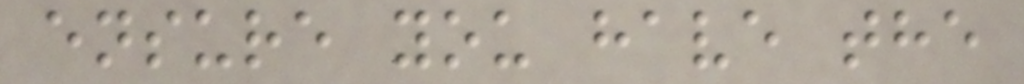ensure you have the
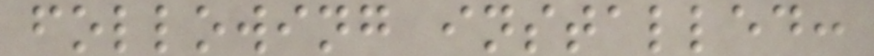following installed:
